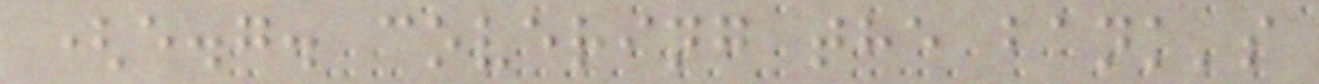(e.g. covering the bank's
